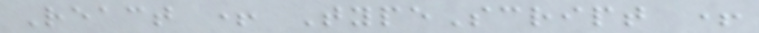React + TypeScript +
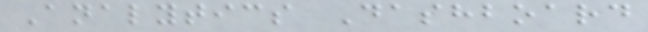Analytics Dashboard
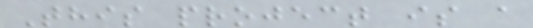This project is a
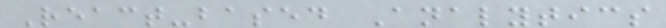React-based Analytics
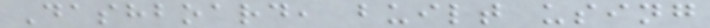Dashboard, built using
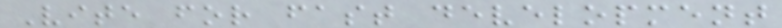Vite for fast development
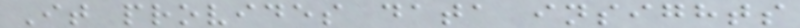It provides data insights
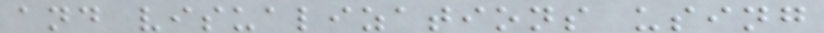and visualizations using
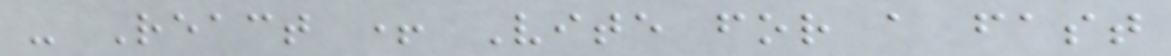- React + Vite for a fast
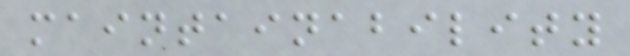maintainability
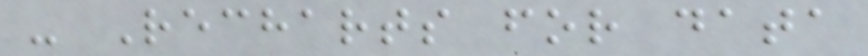- Recharts for data
